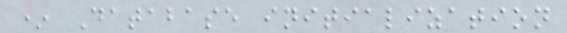* Database initialization
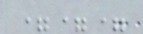===
